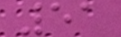51
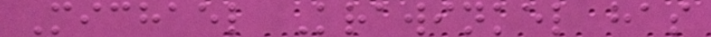Michael Krawinkel has
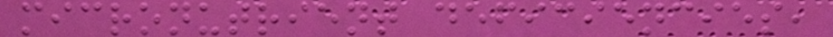micronutrient deficiencies,
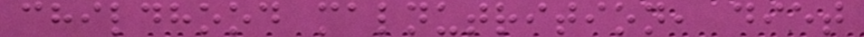childhood malnutrition, diet
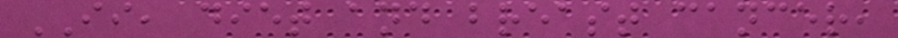II, diet and breast cancer,
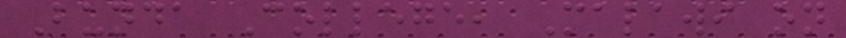Bunda College, Malawi on
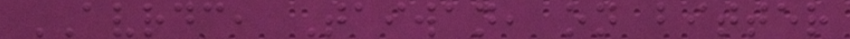AVRDC, Taiwan, on bitter
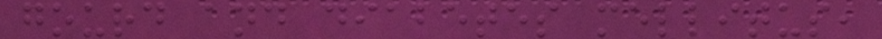gourd and diabetes mellitus,
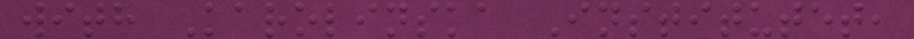with Karolinska Institutet,
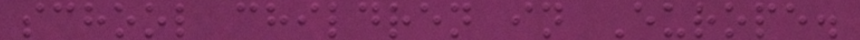school children in Europe.
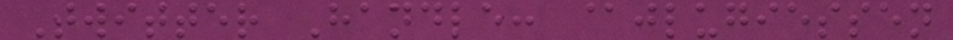Twitter Handle: @jlugiessen
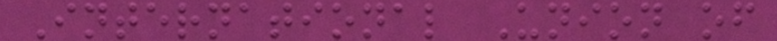International Union of
